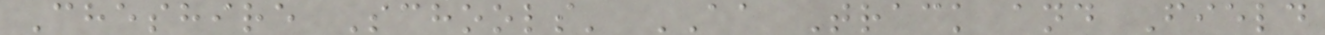Cheshire Schools' AA Track and Field
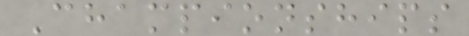Championships
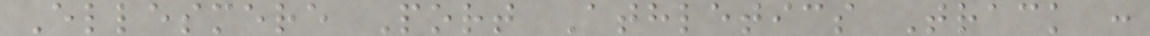Ellesmere Port Athletics Track :
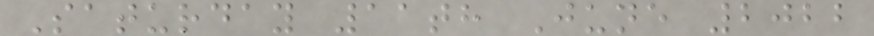Saturday 11th June 2022
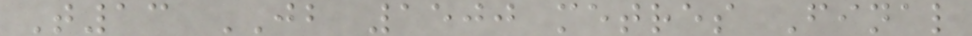T13 JB 1500 metres Final
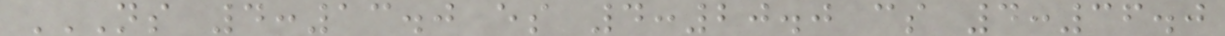NS 4:13.0 ES 4:20.0 CS 4:36.0
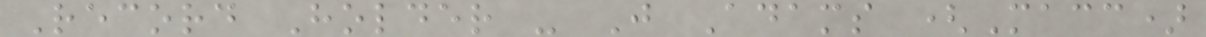Record Holder - J Adams (Macc)
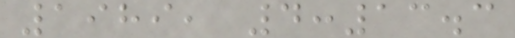1989, 4:13.3
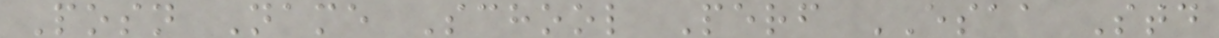Posn Name School Perf ESAA Std
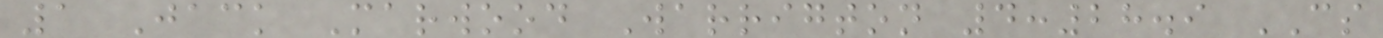1 Jack Marwood Warrigton 4:28.9 CS
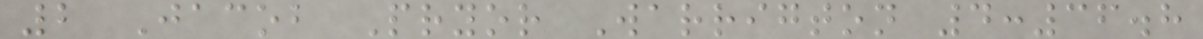2 Jacob Pryor Warrigton 4:36.8
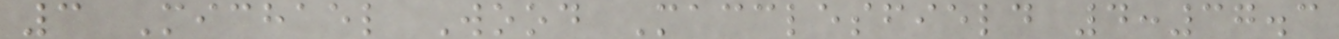3 Michael Wood Macclesfield 4:37.3
